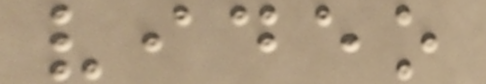video
